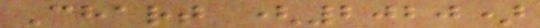Chart (2020)
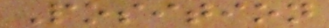Position
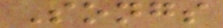Songs
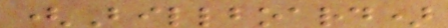(Billboard)
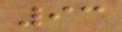93
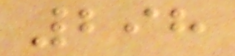298
